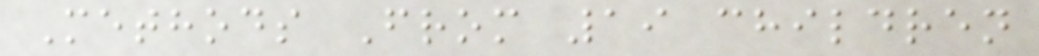Methods From 19 children
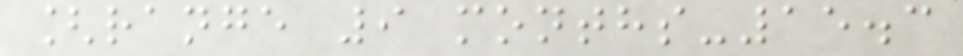[range 9 months-15.3
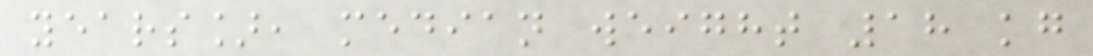years], median weight 18 kg
